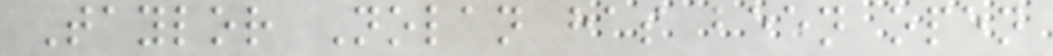Taylor Nolan has been open
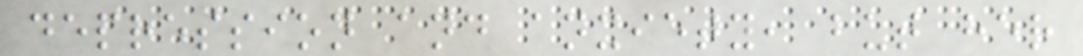depression and anxiety, but her
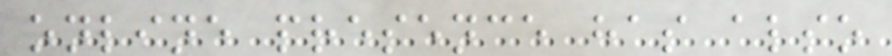online presence has also
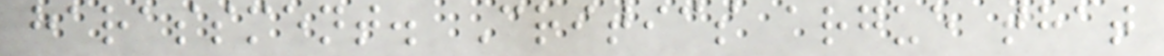harassment. Critics argue that
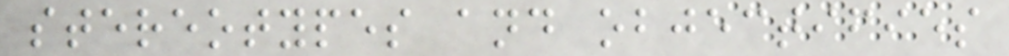stereotypes and objectifies
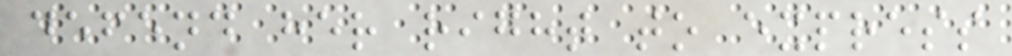defend her right to express
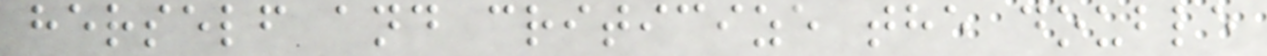herself and criticize the double
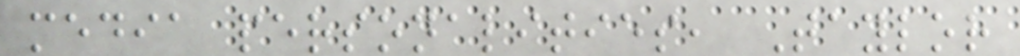media personalities, Taylor
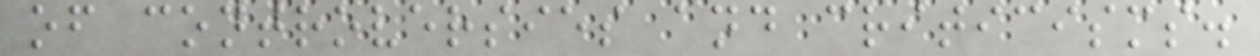of controversies and criticisms.
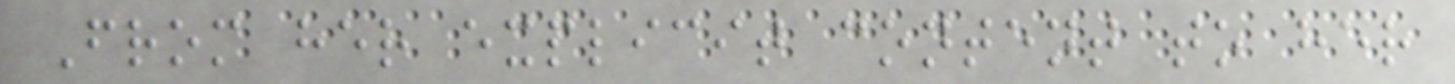From her explicit content to her
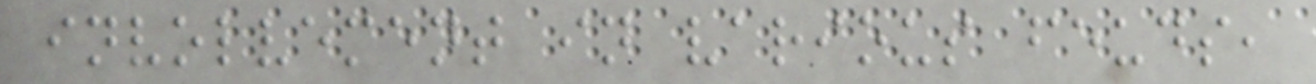involvement in various feuds,
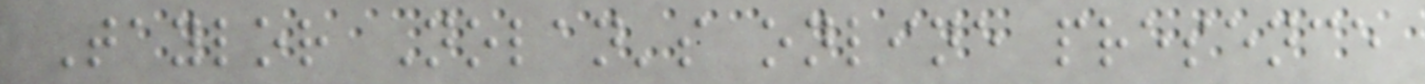Taylor Nolan's online presence
